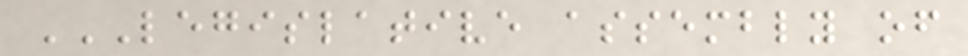LEGISLATIVE ASSEMBLY OF
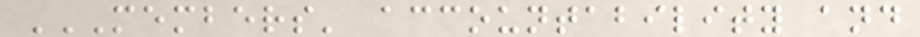MEMBERS' ACCOUNTABILITY AND
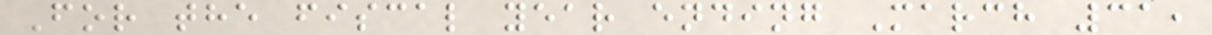For the fiscal year ending March 31,
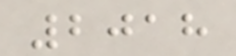2018
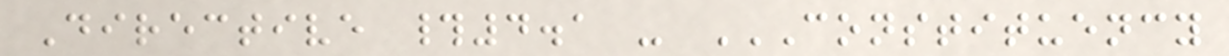Directive #4.1 - CONSTITUENCY
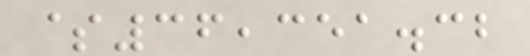$36,351.32
